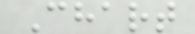Chart
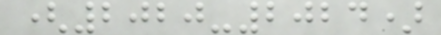(2020-2024)
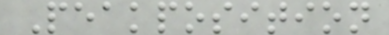Peakposition
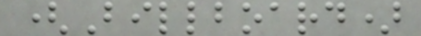(Billboard)
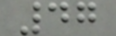47
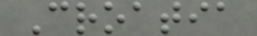Croatia
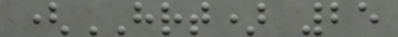(HRT) 25
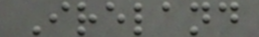Ireland
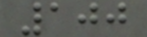100
